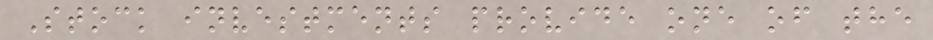Stock investments provide one of the
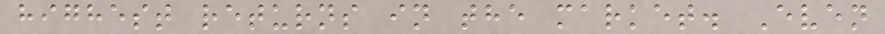highest returns in the market. Even
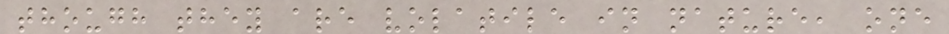though they are volatile in nature, one
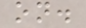on.
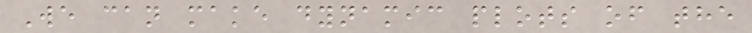We can make dynamic plots of the
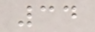34
